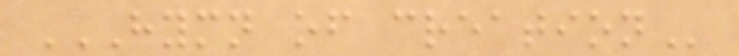HYMN OF CREATION
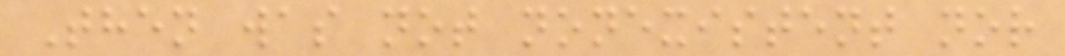Then was not nonexistent nor
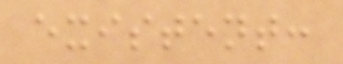existent:
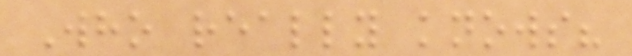Who really knows?
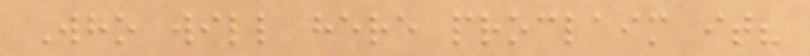Who will here proclaim it?
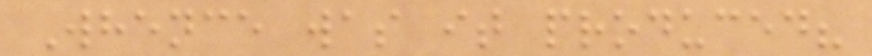Whence was it produced?
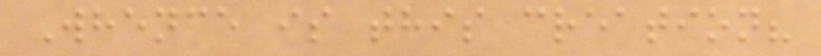Whence is this creation?
